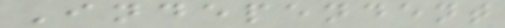Independent
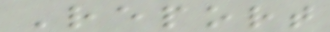Report
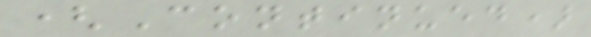(Continued)
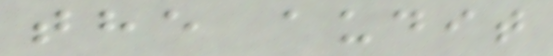the audit
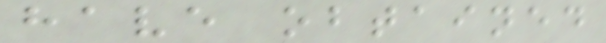have obtained
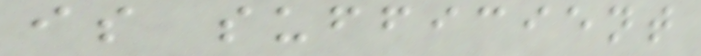is sufficient
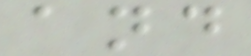and
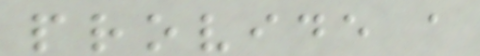provide a
